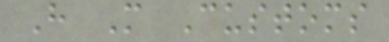H M Customs
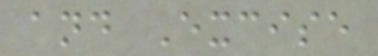and Excise
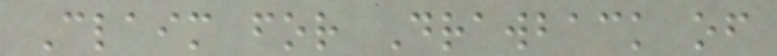Claim for Drawback of
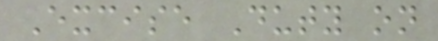Excise Duty on
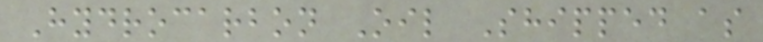Hydrocarbon Oil Shipped as
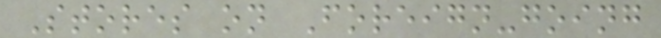Stores on Foreign-going
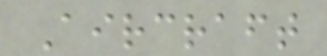Aircraft
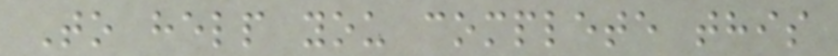To help you complete this
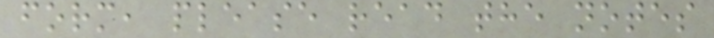form, please read the notes
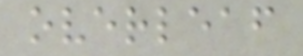overleaf
